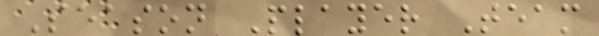Season Player Team
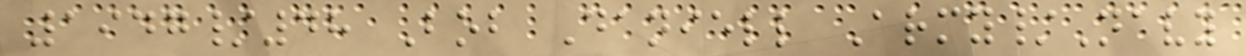1947/48 Bob Daniell Army/Navy
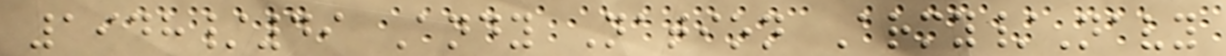1948/49 Andy Nation Army/Navy
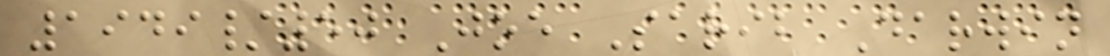1949/50 Joe Sarib Darwin
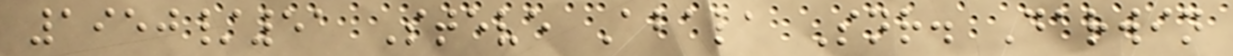1950/51 Steve Abala Snr. Darwin
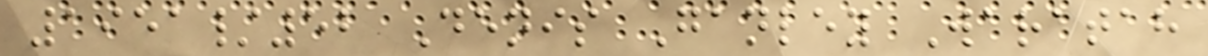1951/52 Denis Ganley Waratah
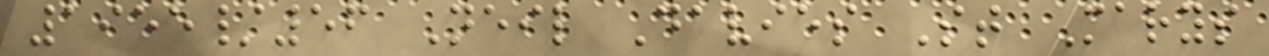1955/56 Neil Davies St Marys
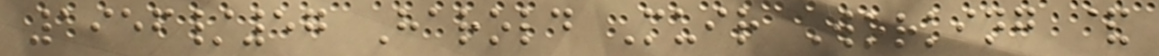1956/57 Harold Muir Working &
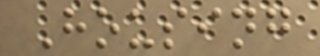Housing
